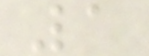1
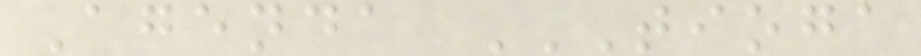Agenda TIOGA
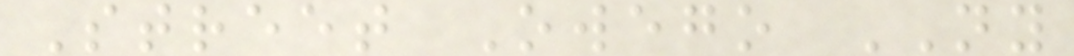Street Owego NY
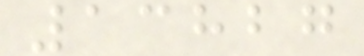13827
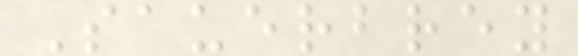Sauerbrey
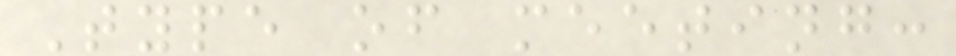Type of meeting:
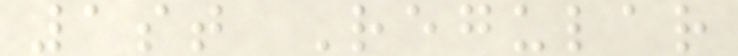1st Regular
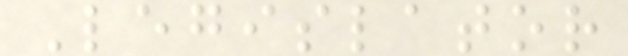Legislator
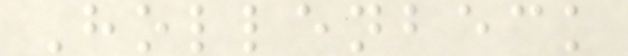Hollenbeck
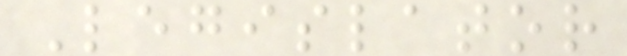Legislator
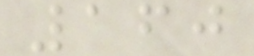160
